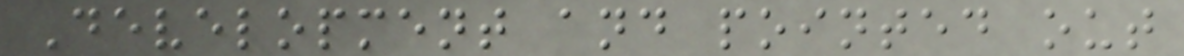Development and pointed out
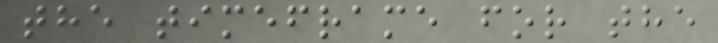the timeframe for the
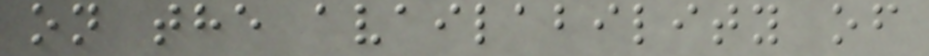on the availability of
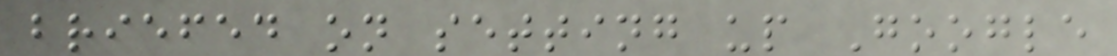briefed on setting up Google
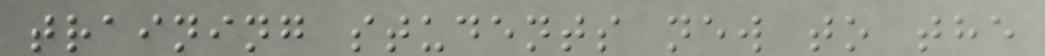training students new to the
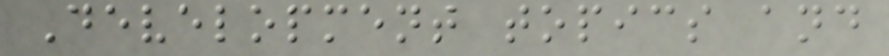Development topics and
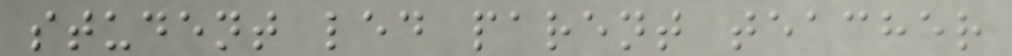student led parent teacher
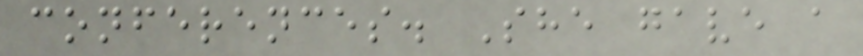conferences. She gave a
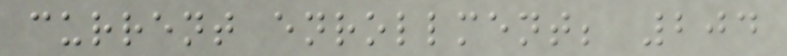current enrollment; 204
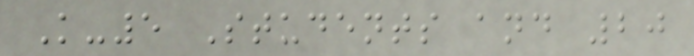K-5 Students and 20
